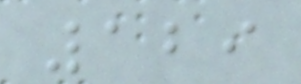129
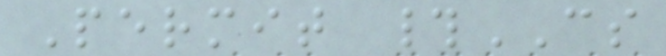Permit #CS
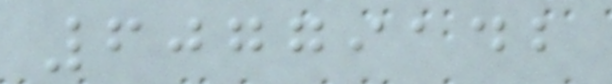60779142
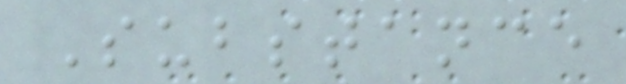Substance
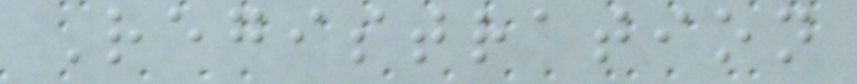Registration
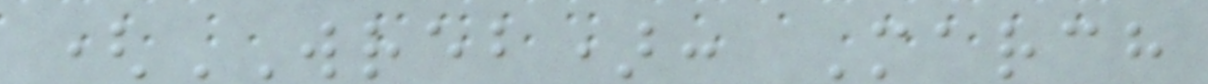(WREB): March
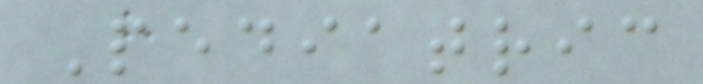Pediatric
